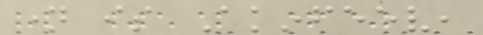name is Akinfeev,
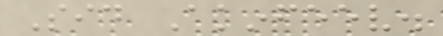Sid Akinfeev.
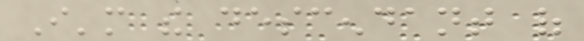I'm the descendant of
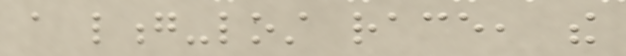a long-lost race, the
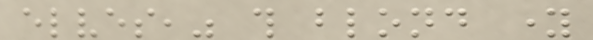elves," this blond young
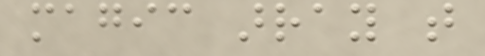magic array that
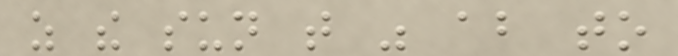as the sun that was about to
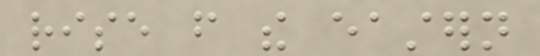rise from the eastern
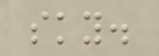sky.
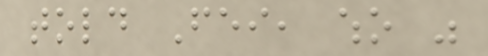told Fei, who was
